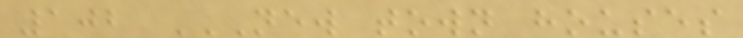102 NEW TOWN HOUSES
